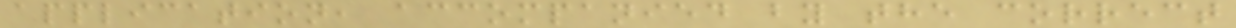application, accompanied by the correct
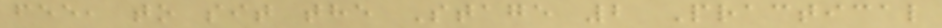fee, to sit the Stage 2 Practical
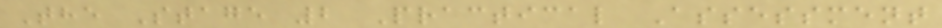The Stage 2 Practical Assessment
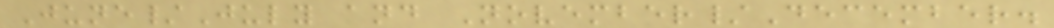June/July and November/December.
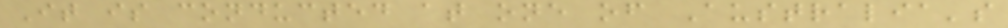It is conducted at one of Australia's
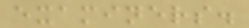examiners.
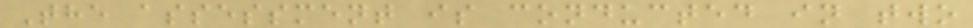The assessment is conducted in two
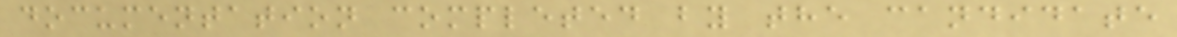documentation completed by the candidate
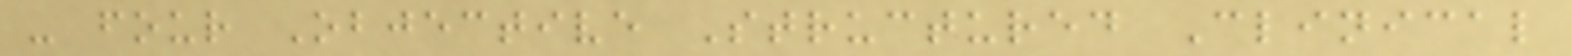- four Objective Structured Clinical
